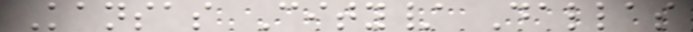Kansas City/ Dallas
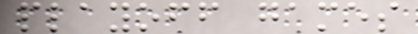playoff games
